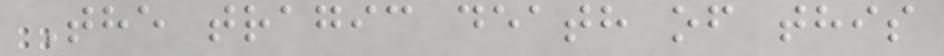The tragic death of this
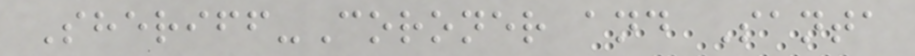Sheriff-Coroner and Santa
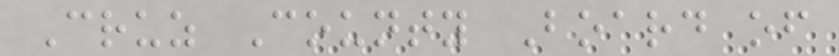Cruz County Board of
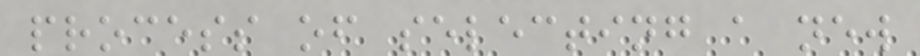process of selecting a new
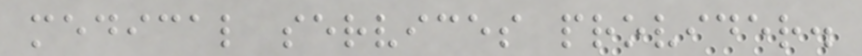medical services provider.
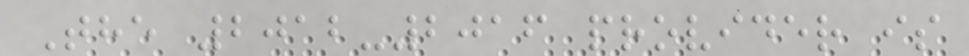The 2012-2016 provider is
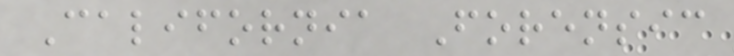California Forensic
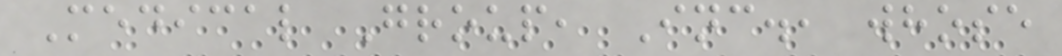Medical Group, Inc., whose
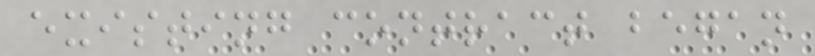existing contract began
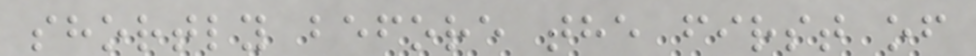shortly before the first of
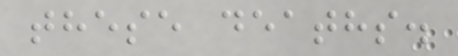these deaths.
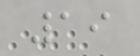19
